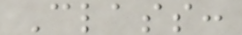Class:
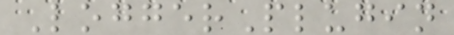LoggerPlugin
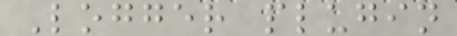Logger plugin
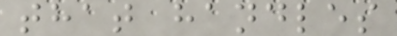that handles
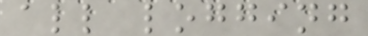all logging
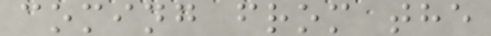coming from the
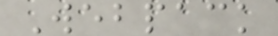Webpack
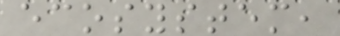ecosystem,
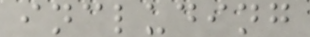including
